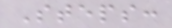Steps:
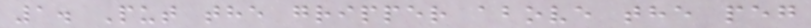1. Put the gripper above the peg
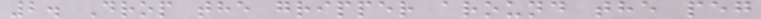2. Drop the gripper around the peg
